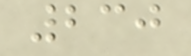230
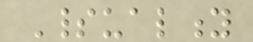Spirituality
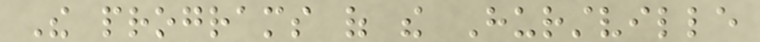The programs of the Hurstville
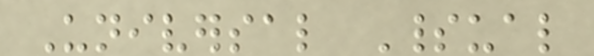Universal Spiritual
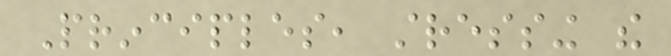Principles, stressing the
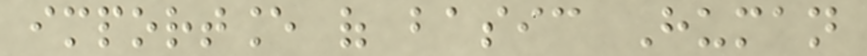importance of basic Human
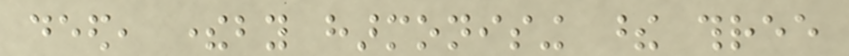deed, thereby harmonising these three
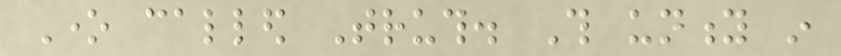One called Truth. This unity in
